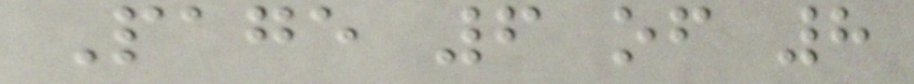Page 6 of 8
